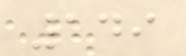149
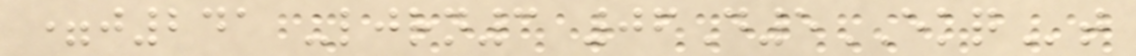=j241 -ljrn3 06D5EKQt
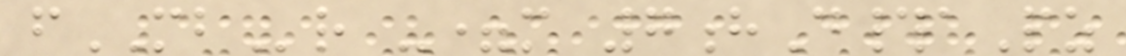fMBr -=m 7hD#aPz
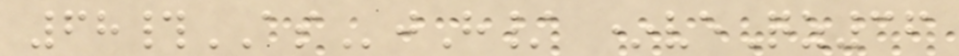68#ASjH/ *veQz36
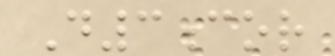D3cor
